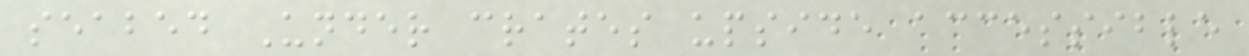seabed Under crates upside accessible
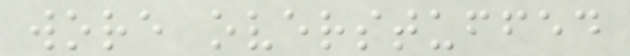wore overstuffed
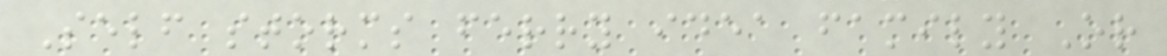Self storms ferry idea family Or
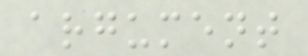argument
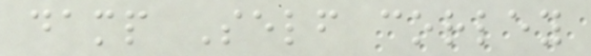damp Self corley
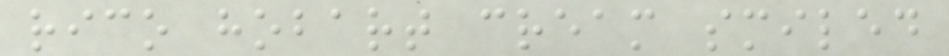rico hobart cream smiled
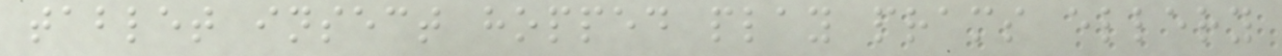tablet insect hopped play prams ellery
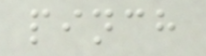pinch
